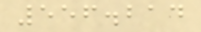556.214
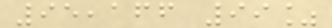95,166 99%
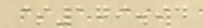$179.94
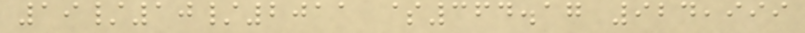19/10/2011 $364.17 924,999
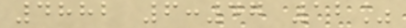4882 6:47 12%
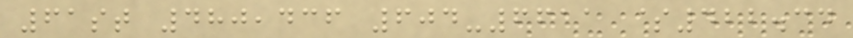61st 480,436 604-6611 $422.34
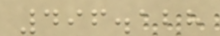496.128
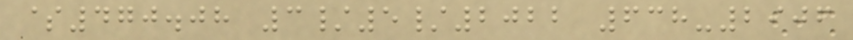$470.08 3/5/2022 638-2906
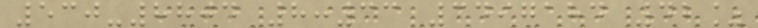530-8804 8:33 3497184 42%
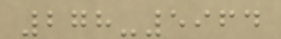278-5964
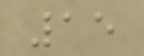15
